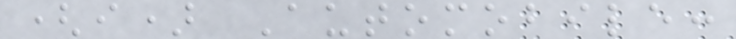(i) Automobile:
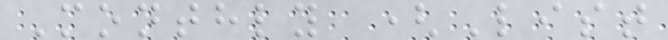Monthly (List
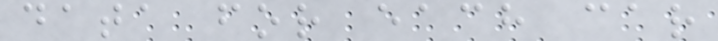data for each car
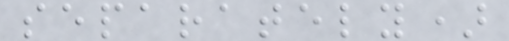separately)
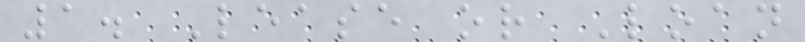1. Lease or Loan
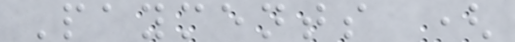Payments (
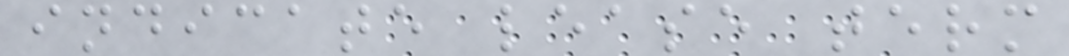indicate lease term
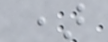)
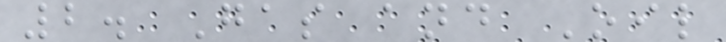2. Gas and Oil
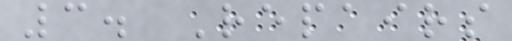3. Repairs
